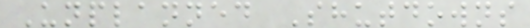Unplanned Shutdowns
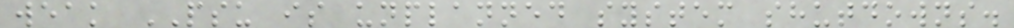weak PSU is unplanned system shutdowns.
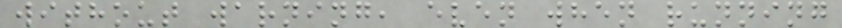without warning, even when running
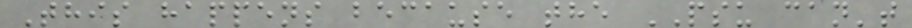This happens because the PSU can't
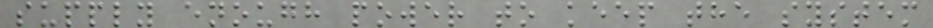supply enough power to keep the system
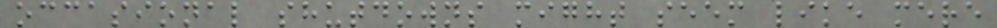occasional shutdowns might seem like mere
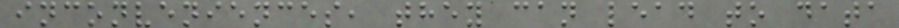inconveniences, they can lead to data
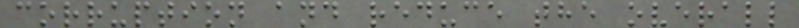corruption and reduce the overall
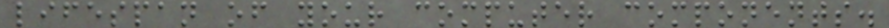lifespan of your computer components.
